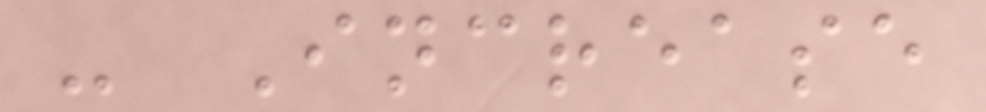- Increase
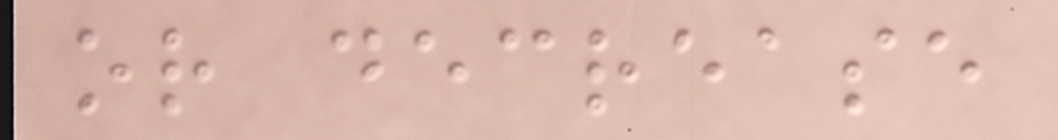or decrease
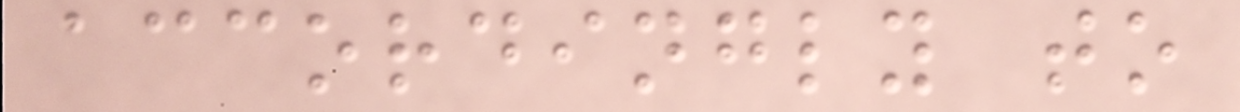accordingly to
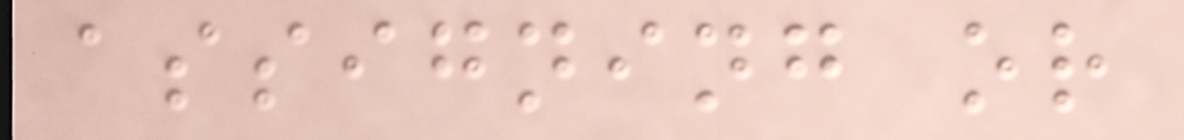assigning or
